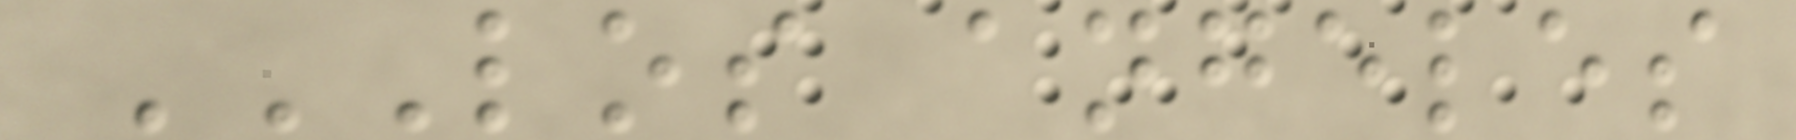LOS ANGELES
